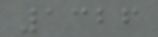1326
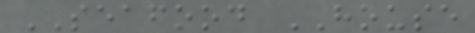SEAFOOD HOUSE
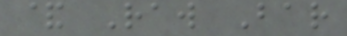& Raw Bar
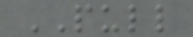PULL
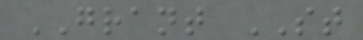GRANT ST
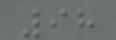98
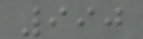990
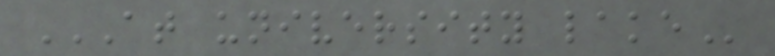AT UNIVERSITY LAKE
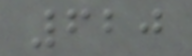620
